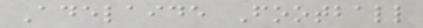Adelaide Football
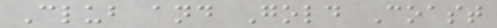Club and Gold Coast
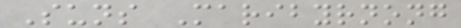Suns Maribyrnong
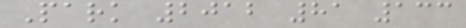Park 2012 81 133
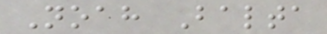Noah Balta
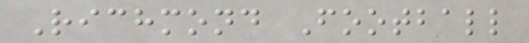Richmond Football
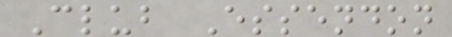Club Essendon
